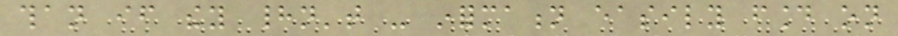than if they hadn't - information easily found on
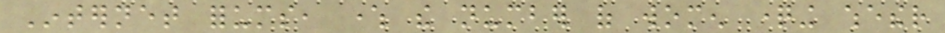Internet forums, where the number of women questioning whether
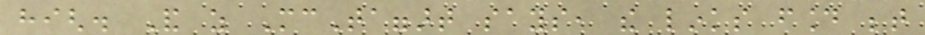high. And as McTaggart says, the links found between
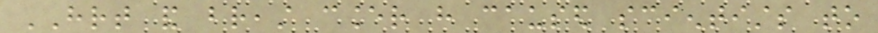HRT and breast cancer have caused scientists to
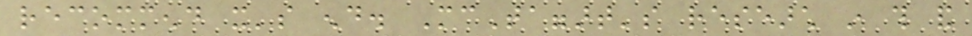recommend it's end. McTaggart's research in this and
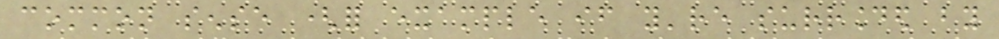common sense (for example if you're surrounded by
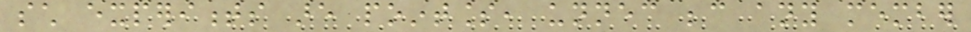such experiments are pointless, unnecessary because any member
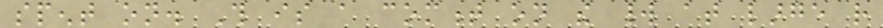spent on. This is a comment on the world at large rather
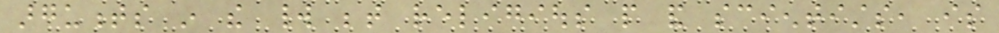arguments in the world between religious people and scientists, is
